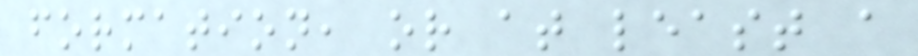formation, or at least a
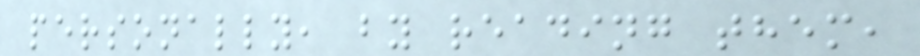personally, by reading them,
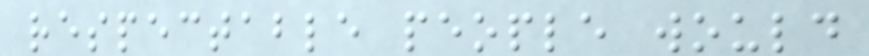respectable people would
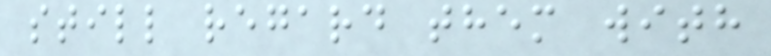still regard them with
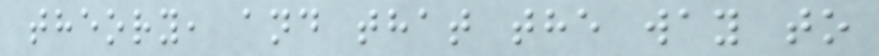theory, and that the way to
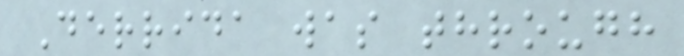Derrida was through
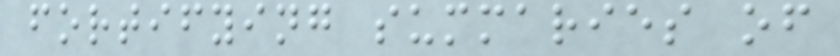fortifying summaries of
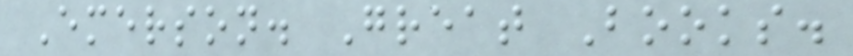Emerson. Great Books.
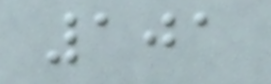101
